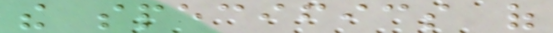the specifics of
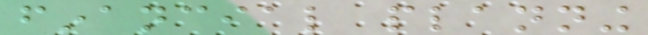financial planning
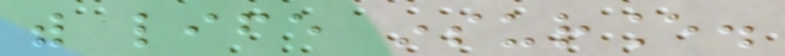with life insurance.
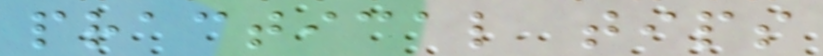practical tips
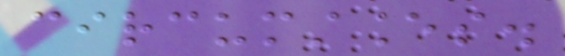circumstances.
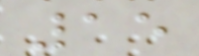15
